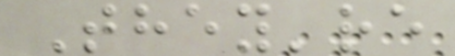They're
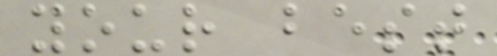your best
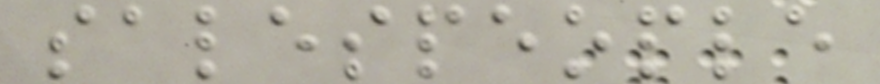salespeople
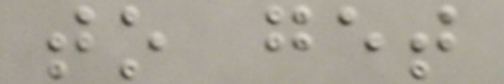to get
